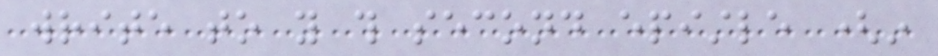write to you this second epistle (in
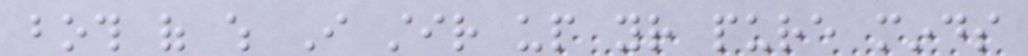both of which I stir up your pure minds
